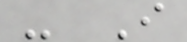- I
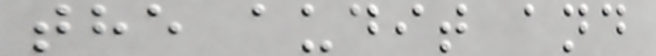the audit and
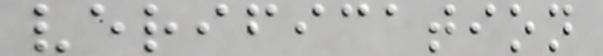verification
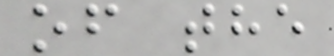of the
